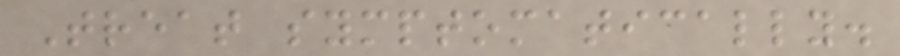Treat symptomatically.
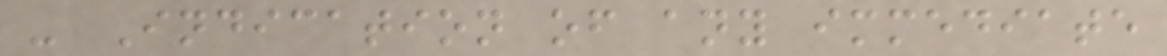- Indication of any immediate
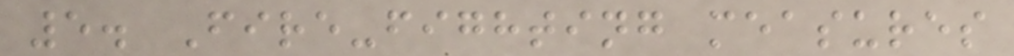5. Fire-fighting measures
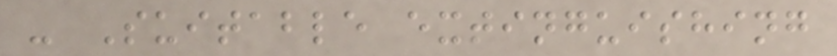- Suitable extinguishing
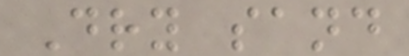Dry sand
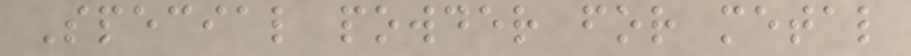Special powder for metal
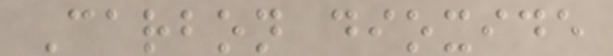Carbon dioxide
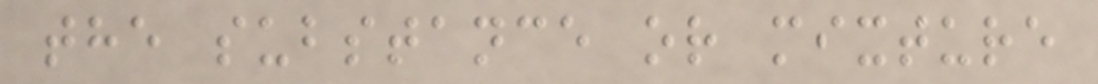the substance or mixture
